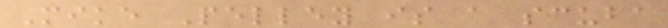Mike Pelley is a scuba
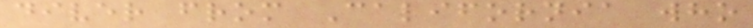diver from California who
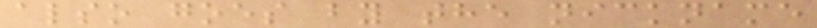also goes by the nickname
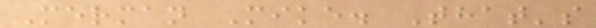Merman Mike. That's
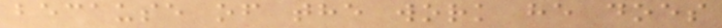because of the work he does
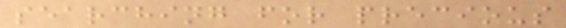searching for precious
